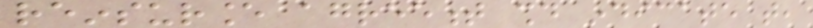reinsurance agreement should indicate that,
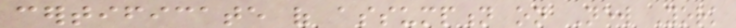certificate of assumption on New York
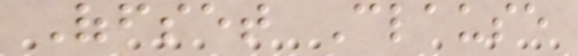Offset Clause
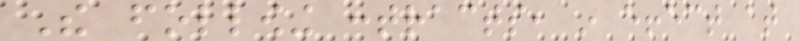The following contracts, in effect at
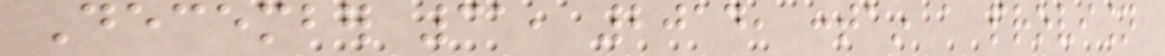December 31, 2014, contain a provision
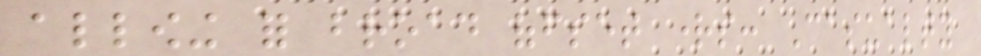allowing for broad offset rights: Casualty
